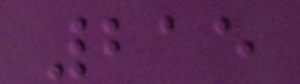215
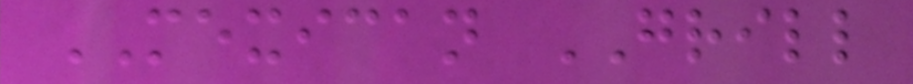MEXICAN GRILL
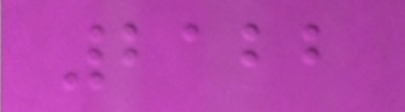2122
